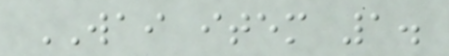WAI item 1.
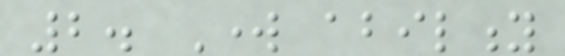2. Work ability
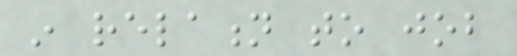in relation to job
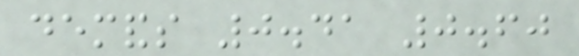demands 0.41 0.60
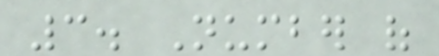3. Number of
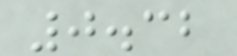0.32
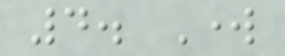4. Work
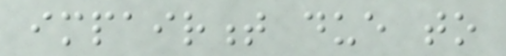impairment due to
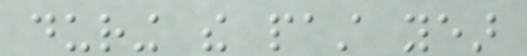during the past year
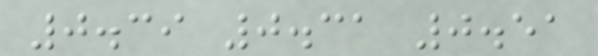0.39 0.31 0.51
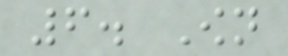6. Own
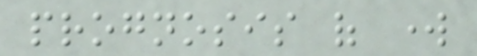prognosis of work
